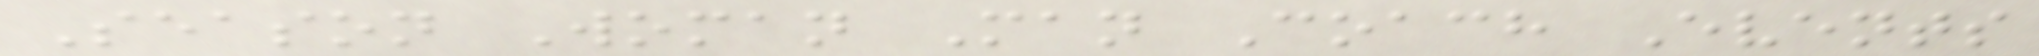Season Woman Man Coach Events
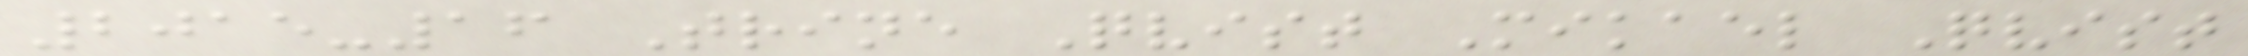2015-16 Trine Qvist Mikael Qvist
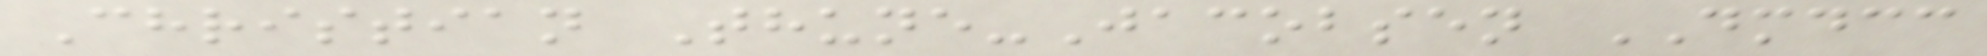Christian Thune-Jacobsen DMDCC
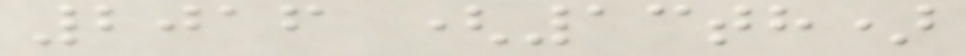2016 (13th)
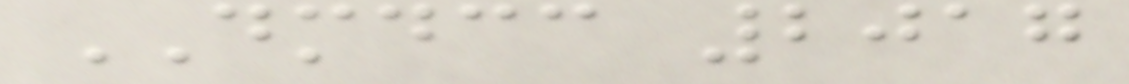DMDCC 2017
